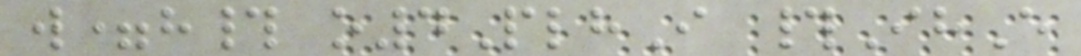w=h# o4PlhI #IhE
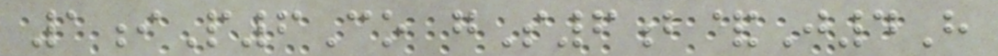1iP6Co gS6b&J4H
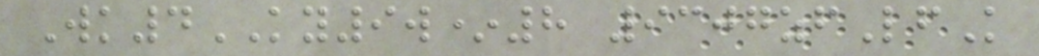Wk4KY9w*8 9307zfLfK
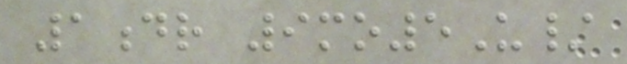1dr 9mo5U/
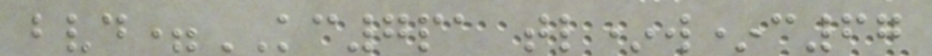bvd=KC7pa tl*w*c67
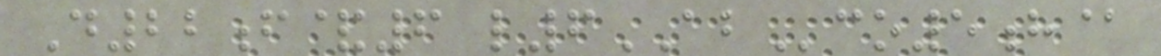D22f&6 l6ABco5h@
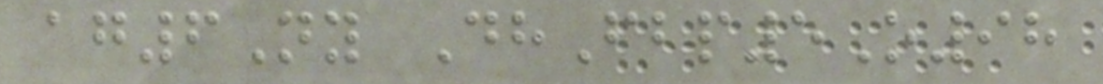ag6Ny DhFbp5O98
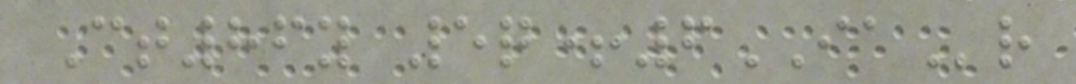Ct86y 5q+6IAr
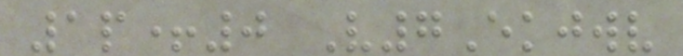1p+0 V7Ekjwv
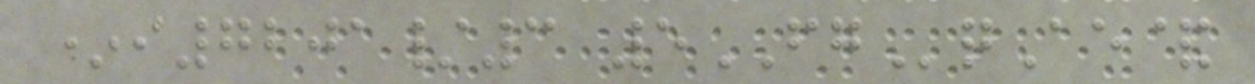*i7201/3 5FGqAe&
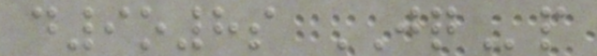d9o8s JQp
